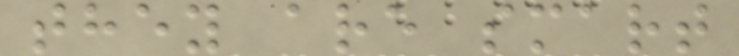they are smart
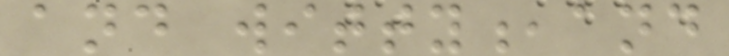and witty,and
